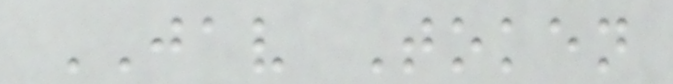JAV Token
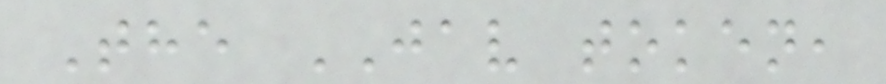The JAV token,
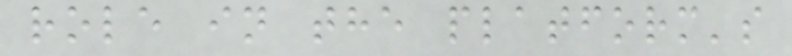role in the platform's
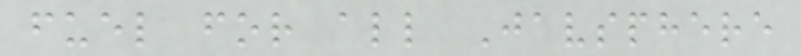fuel for all Javsphere
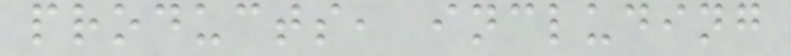products, including
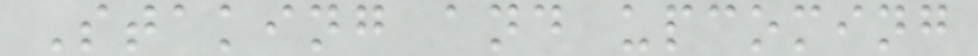Staking and upcoming
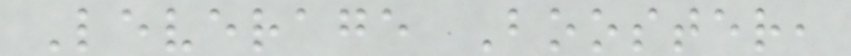Leverage Booster,
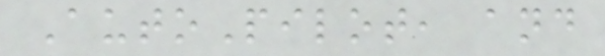AutoPilot, and
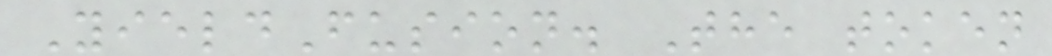YieldFusion. The token
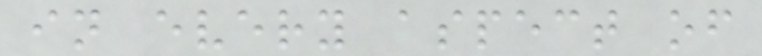in every aspect of
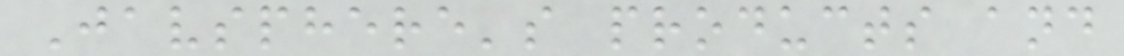Javsphere's products and
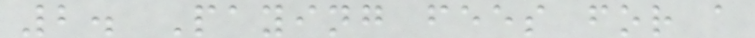2. Paying fees for a
